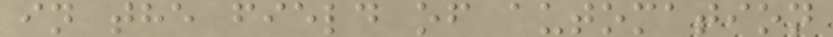in the field of automation
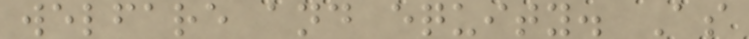welfare and equity. As
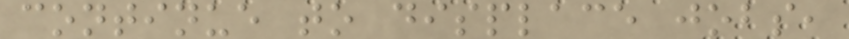continue to displace jobs,
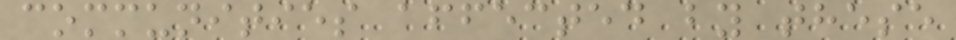communities affected by these
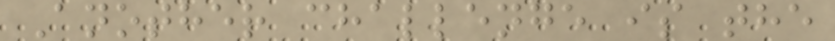Another challenge is the
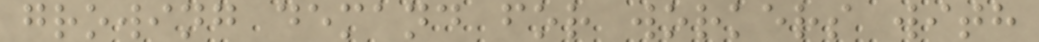growing demand for workers with
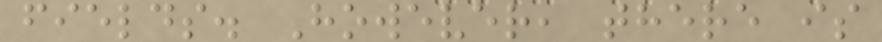fields. However, there is
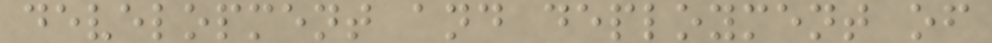development and deployment of
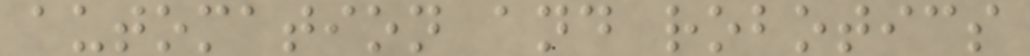automation and robotics
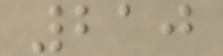210
